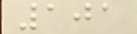101
